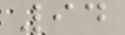94
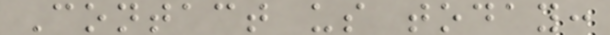Contact us today:
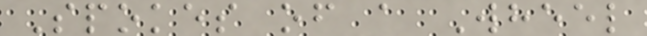Spokes of a Wheel
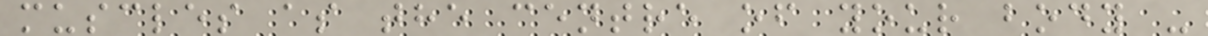muscles as the centre of your body -
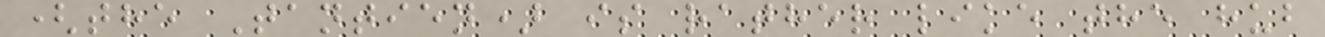(the Tantien) is rather like the hub
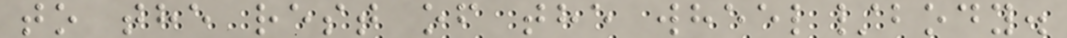to the rest of the wheel/body.
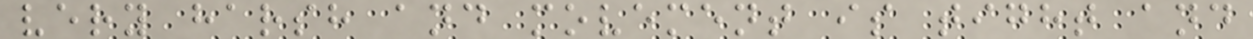very harsh and movement is tight and
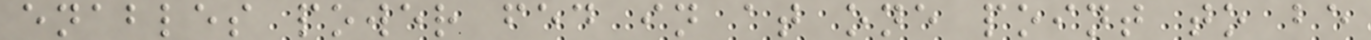enables power fed in at one point to be
